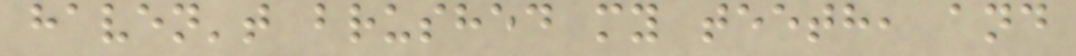haven't brushed my teeth, and
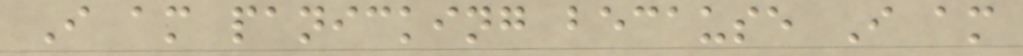I am panicking because I am
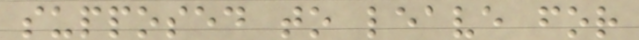supposed to leave for
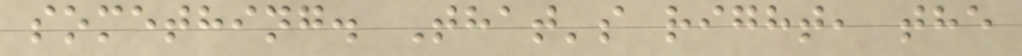something. That's right, the
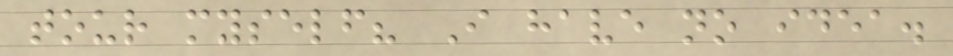tour myself? I have no idea.
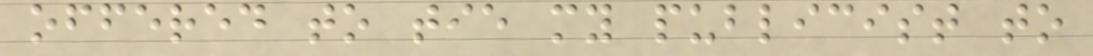offered to tie my publicist to
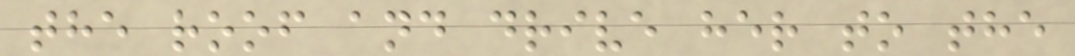the roof and drive her to the
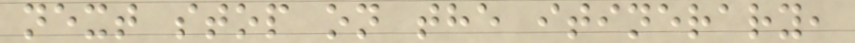next stop on the itinerary,
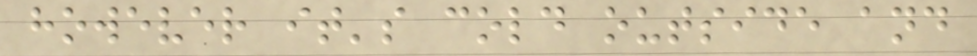however it's cold outside and
